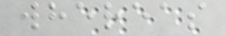whereas
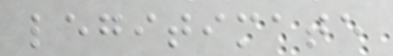legitimate
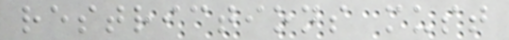restrictions must
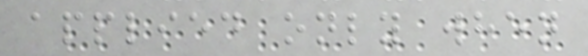applied only when
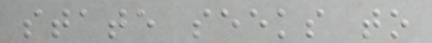state seeks to
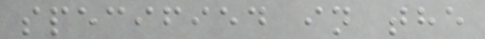specified in the
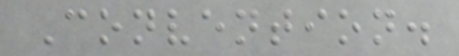Convention.
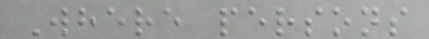Where persons
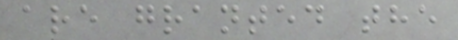are granted the
